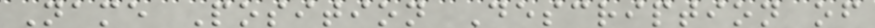Name Position Description of
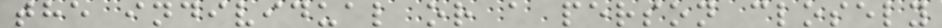the individual or a person closely
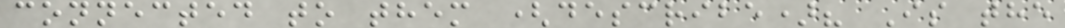connected to them (describe)? Is the
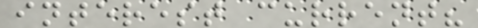interest current?
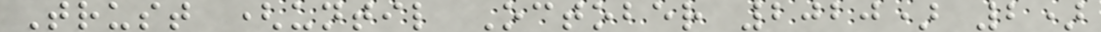Trust (until October 2020) 2)
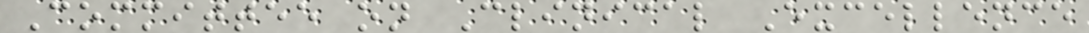Committee on Clinical Excellence
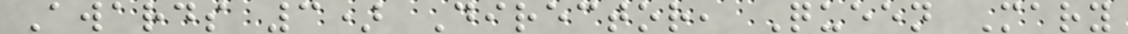Awards 3) Director, Queen Mary
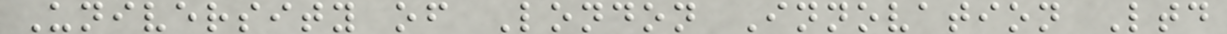University of London Innovation Ltd
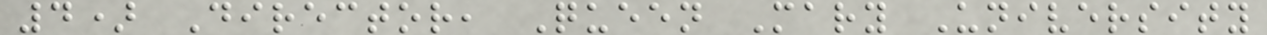4) Director, Queen Mary University
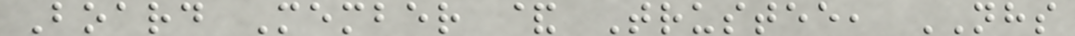Board Member & Trustee, NHS
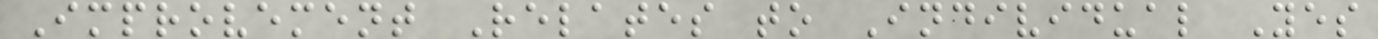Improvement Relates to Individual Yes
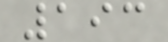193
